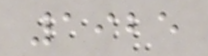1925
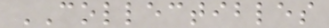COLLECTIBLES
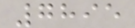7895
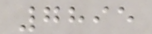7895
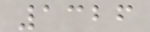1326
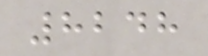8248
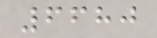6680
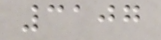3107
